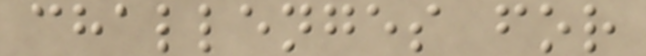challenges for
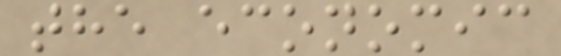the economic
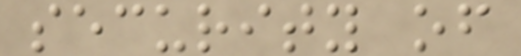security of
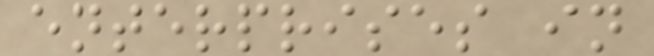enterprises in
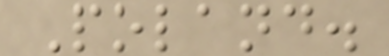Poland.
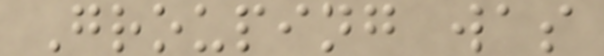Grouping was
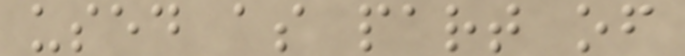used as part of
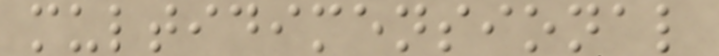multidimensional
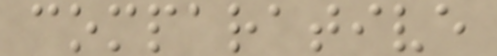comparative
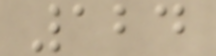124
